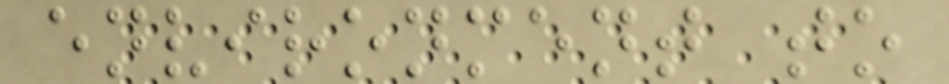environment to
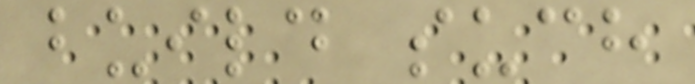build such
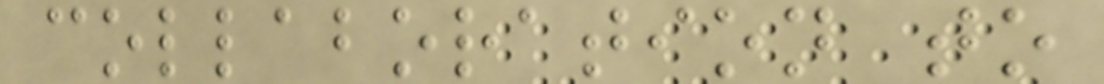collaboration to
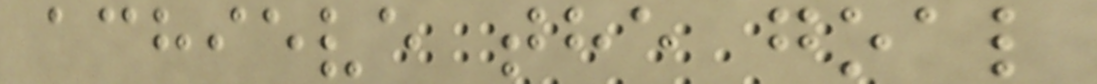achieve the goal
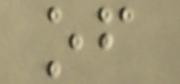of
